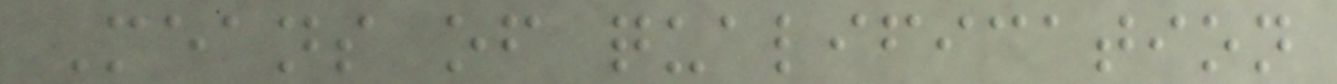Means of qualification
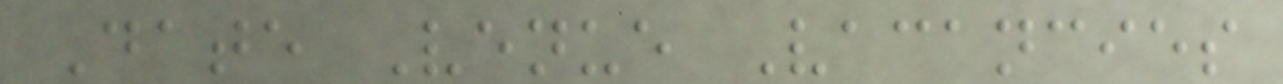Date Venue Vacancies
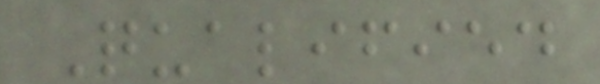Qualified
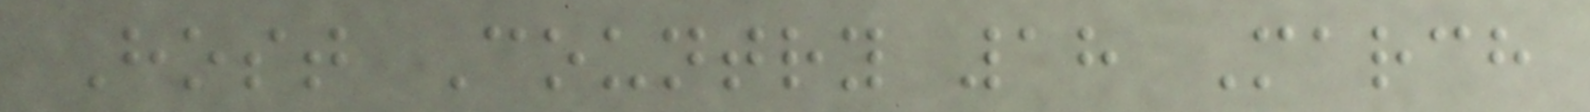Host Country 18 March
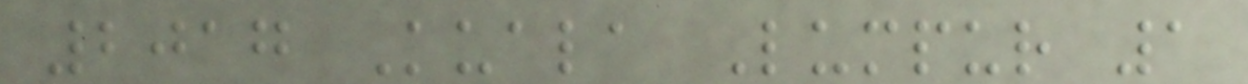2017 Kuala Lumpur 1
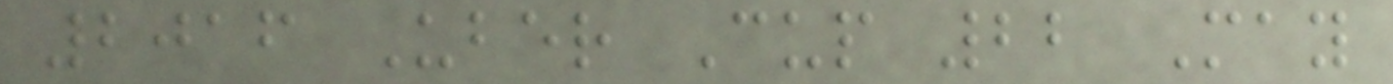2016 Uber Cup 22 May
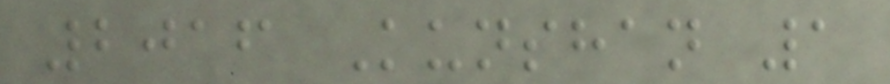2016 Kunshan 1
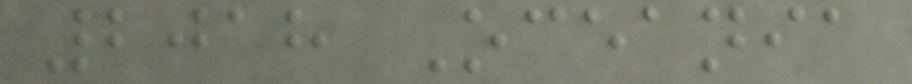2018 Oceania
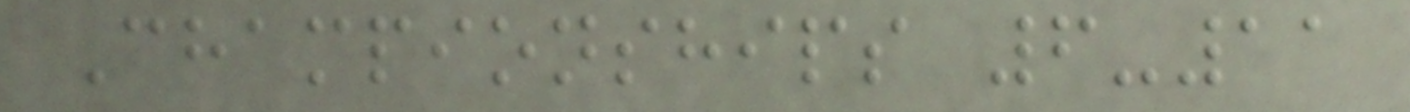Championships 6-11
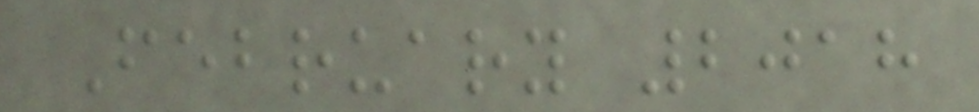February 2018
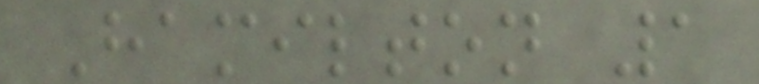Hamilton 1
